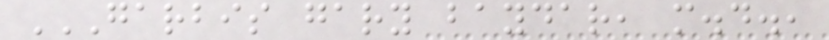GARBIS GARY BAYDAR, M.D.,
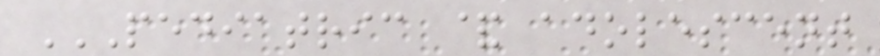PEDIATRIC & ADOLESCENT
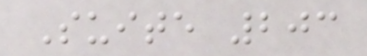Suite 203
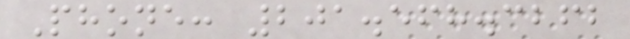Phone: 201.568.3262
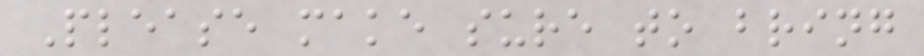Please make sure to bring
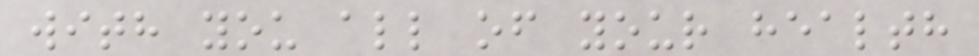with you all of your health
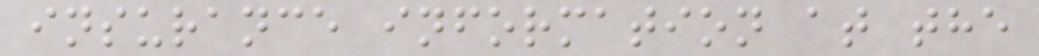insurance information at the
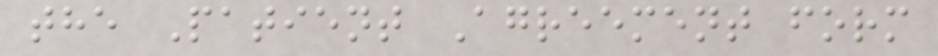the Patient Agreement form
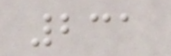231
